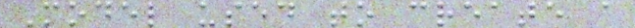Model used to create a
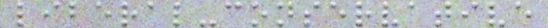liberal-conservative
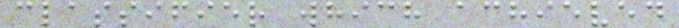classifier which achieved
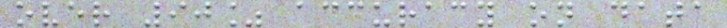over 90% accuracy on data
